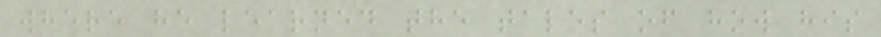where he learned the tales of how his
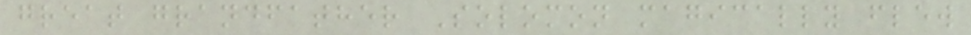great grandfather Solomon magically flew
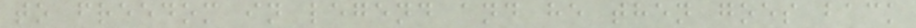to freedom in legend and he then goes back
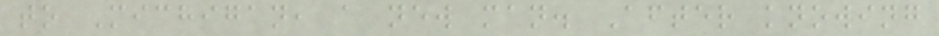to Michigan, a new man. After knowing
